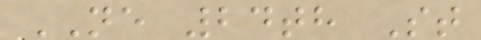NE 24th St
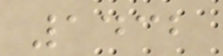1432
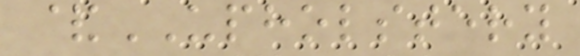&UPHOLSTERY
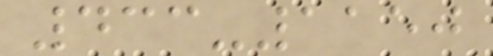433-1150
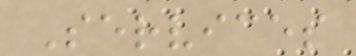Services
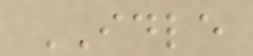IDLE
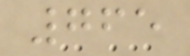765
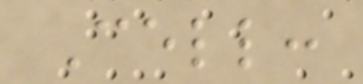Cell:
